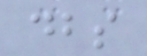dbs
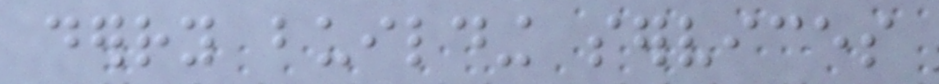derry building services
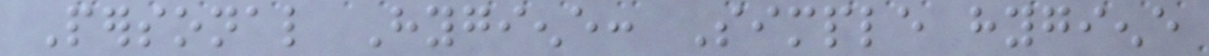Personal Hygiene: Simple hygiene
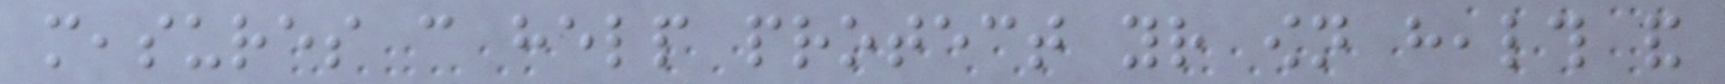measures can help protect your own health and
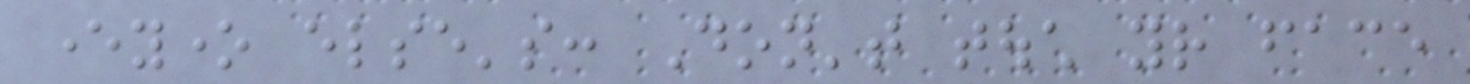everyone else's: Don't touch your face
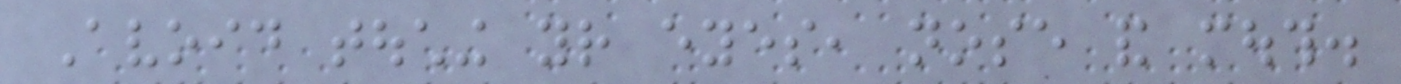Avoid touching your eyes, nose and mouth.
